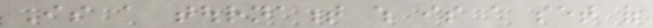Is a tournament which is a set of
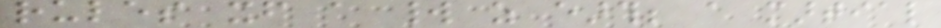rules itself a world as earth; a martial
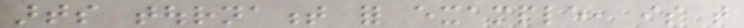arts tournament for example, is that
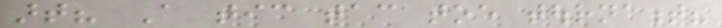art? A tic tac toe tournament?
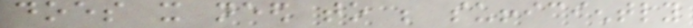does it need to be sufficiently
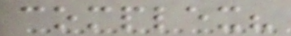complex?
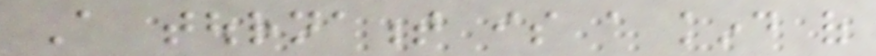A tournament is a kind of
